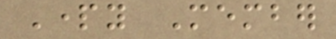Party Member
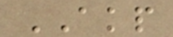AKP
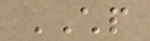CHP
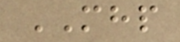MHP
